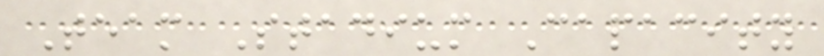Team Stadium Capacity
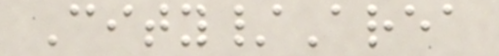City/Area
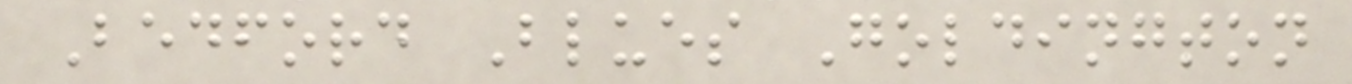Bedford Blues Goldington
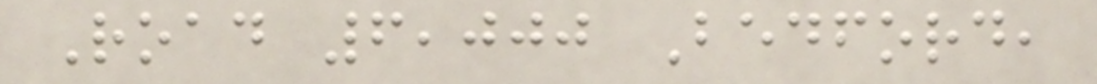Road 6,000 Bedford,
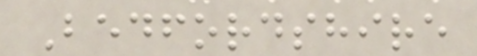Bedfordshire
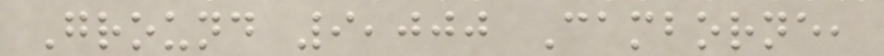Ground 9,000 Camborne,
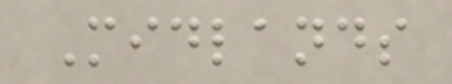Midlands
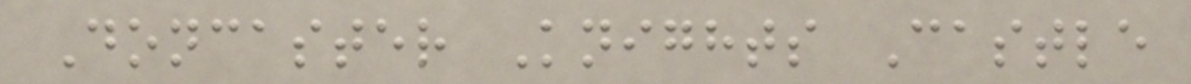Doncaster Knights Castle
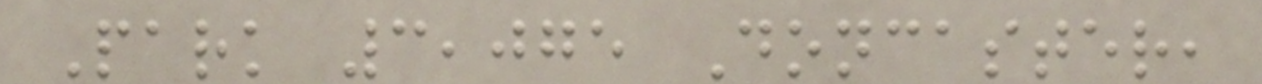Park 3,075 Doncaster,
